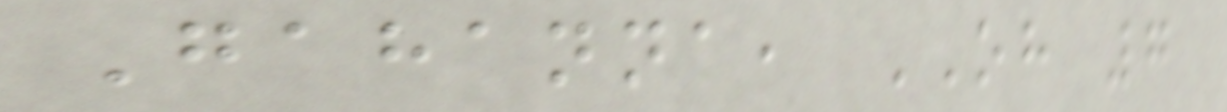Gahanna, OH 7
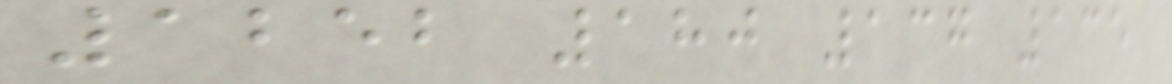1252 180 137 135
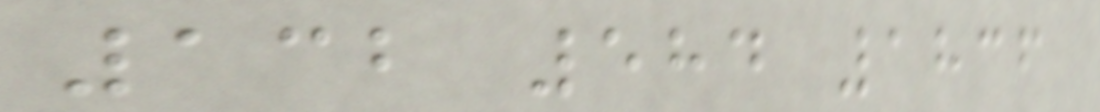132 584 1836
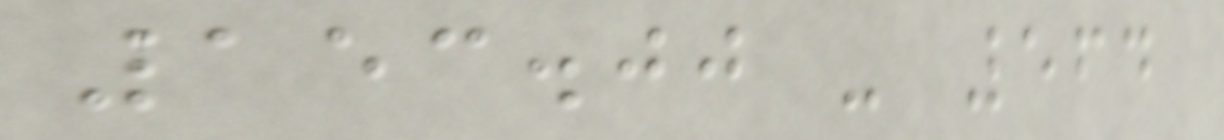153.00 - 564
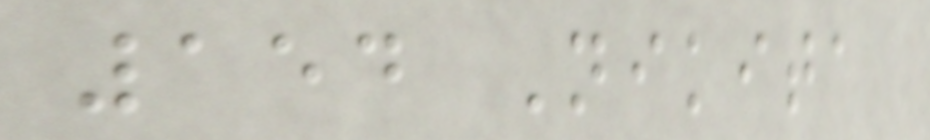154 Nikita
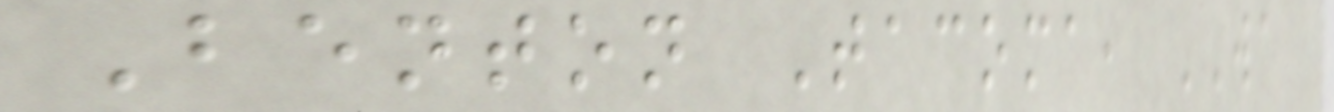Benton Tacoma, WA
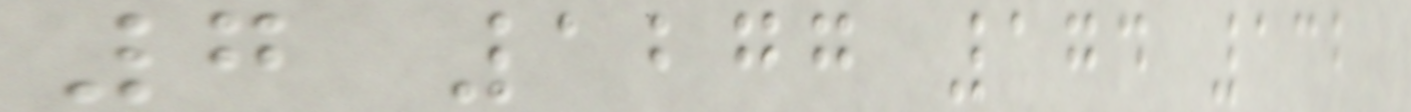7 1277 174 132
